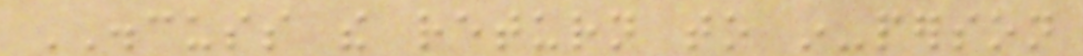DISCUSS the return to in-person
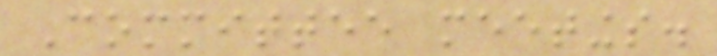Committee meetings.
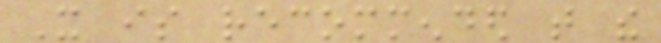It is recommended that the
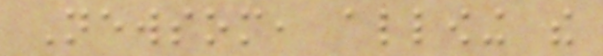Newsom, allowing the
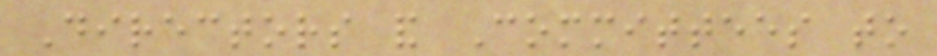Directors and Committees to
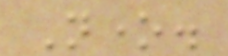None.
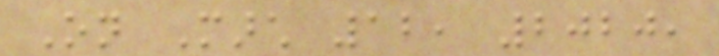On March 12, 2020,
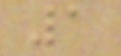1
